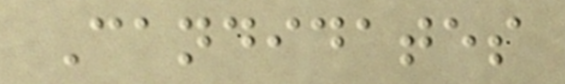Candidates
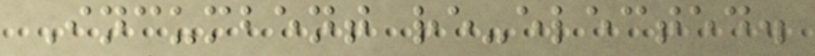Incumbent re-elected.
